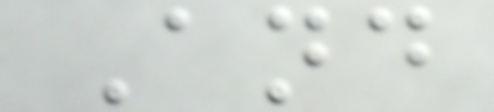And
